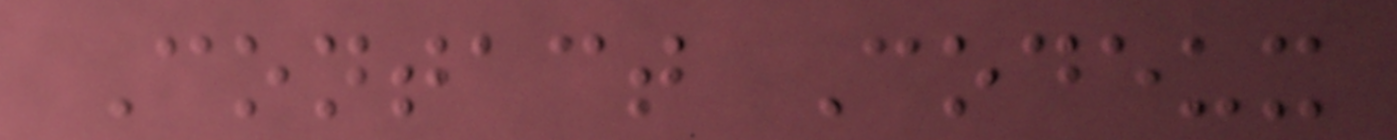Contact Codeux
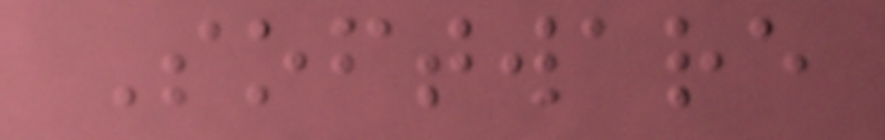Software
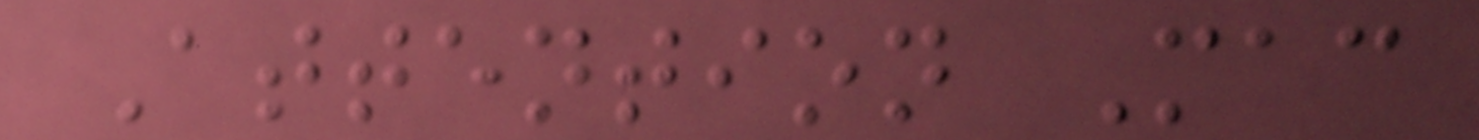Attention Mac
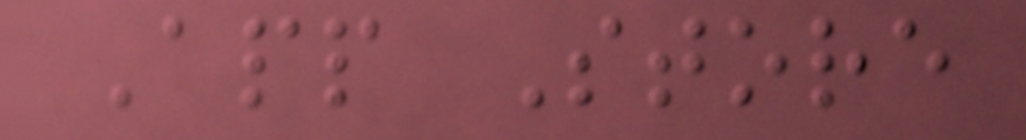App Store
